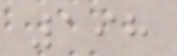198
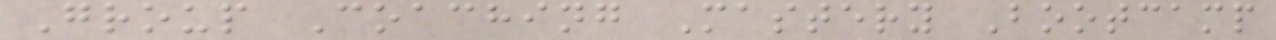Group Coaching Mastery Bootcamp
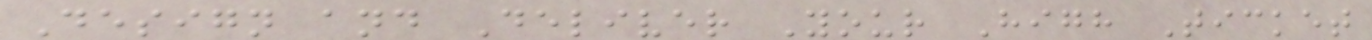Design and Deliver Your High Ticket
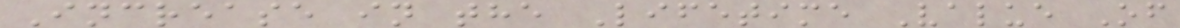Increase in the Lifetime Value Of
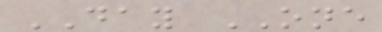DAY ONE
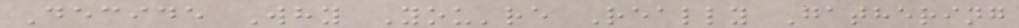Decide Why You're Really Gathering
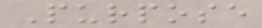Purpose
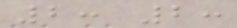2: 2:
